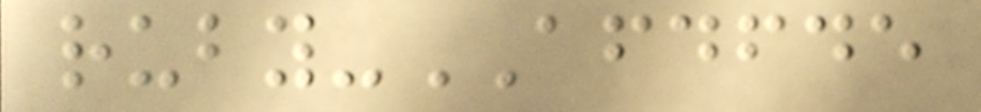ruby-AFDFDE
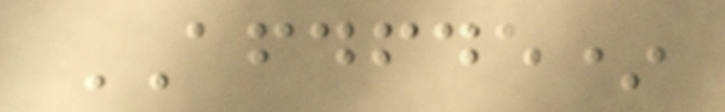AFDFDE*
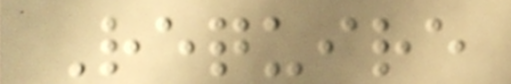Require
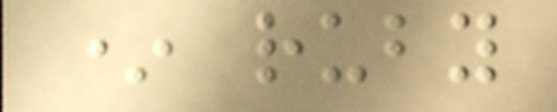* ruby
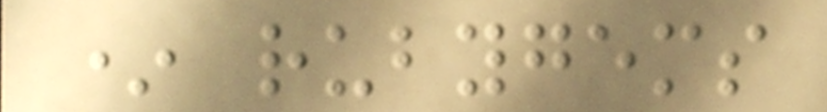* rubygems
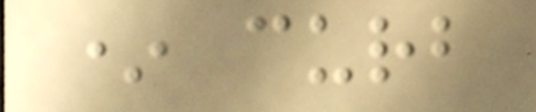* curb
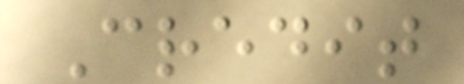Credit
